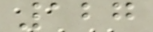127
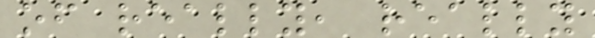of really, really
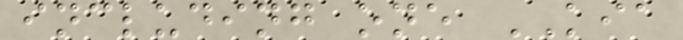including one KIA
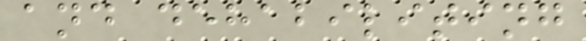and dehabiliting
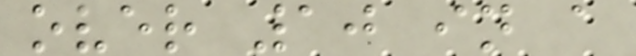over 10 in a
